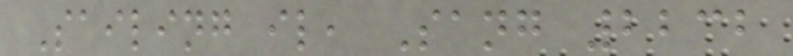Sailing il, Sang 2232
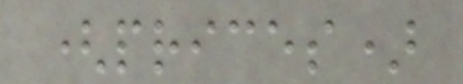(prices)
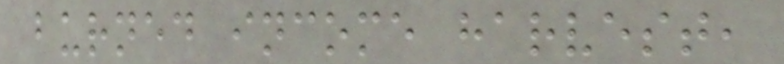burned income harvest,
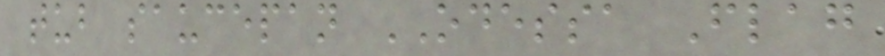tub saucepan ODESSA Flag
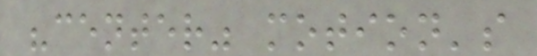"center" motion's
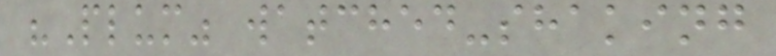"Plum" watched-shaking
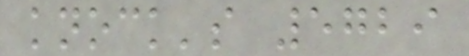knock's 5729
